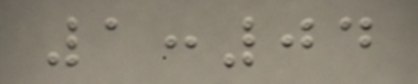1:04
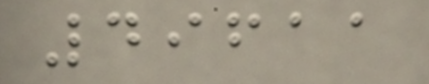49611
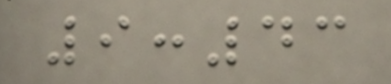9:43
